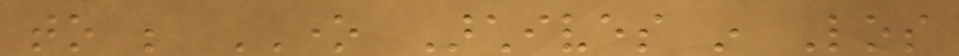to be ONE Archives in Los
